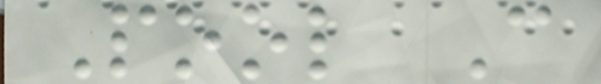Pool C
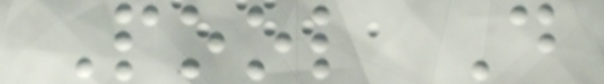Pool D
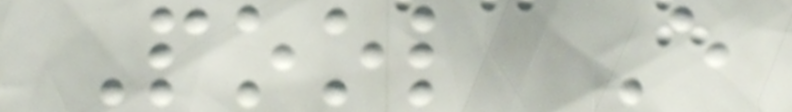Pool E
